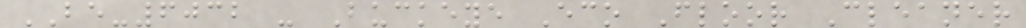BE-6032 - Buckeye Eco Floor Cleaner
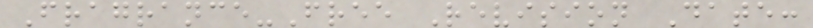Fragrance-Free Revision Date:
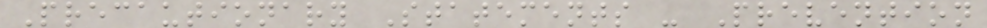Precautionary Statements - Prevention
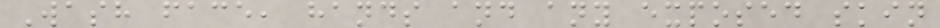Wash face, hands and any exposed skin
